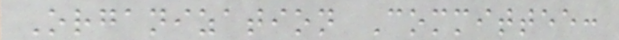Organization Committee:
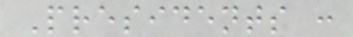Presidents :
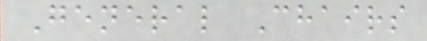General Chairs
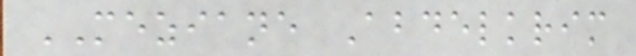MEZIANE Abdelkrim
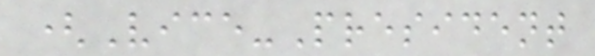(Vice-President
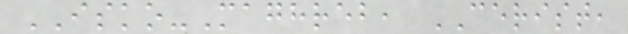ISKO-Maghreb, CERIST,
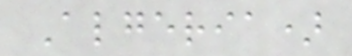Algeria)
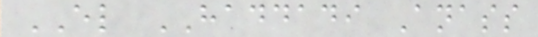EL HADDADI Anass
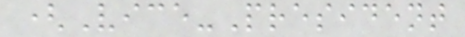(Vice-President
